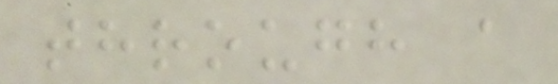through a
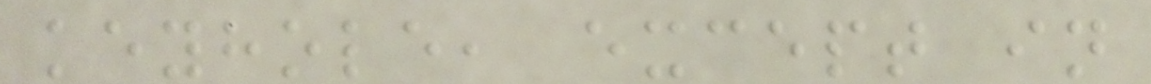keyhole, except in
